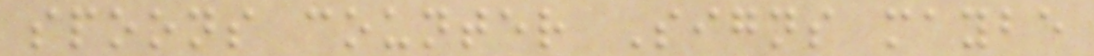spoons counter Signs maybe
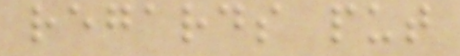regards put
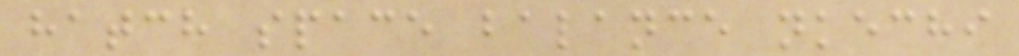hatch space balance nkechi
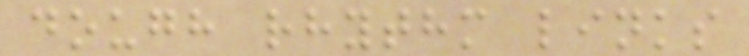dough rhythm links
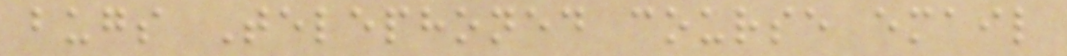bugs Telephoned course email
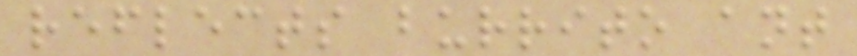reflects burrito ant
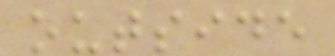outside
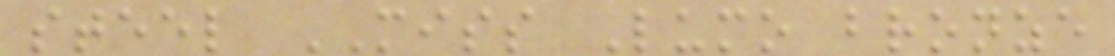steel MISS Lumo bronze
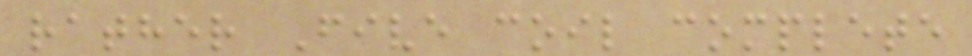rather Five coil complete
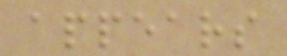appears
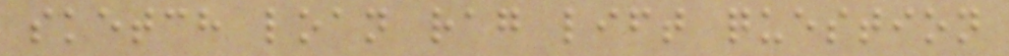sketch loan rag lift question
